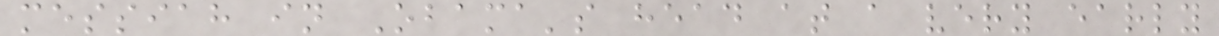messiah in Obama's head at a very early
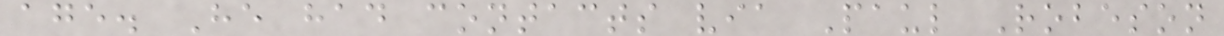age. He had contacts via Paul Robeson
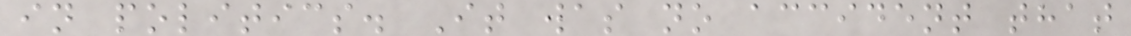in politics. It was no accident that
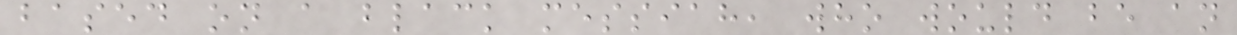based on a black messiah, who would be an
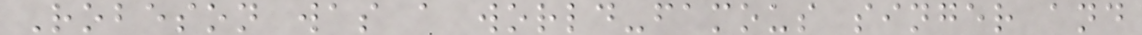Robeson was a world-famous singer and
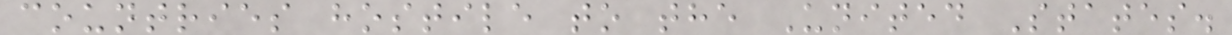countries hostile to the United States.
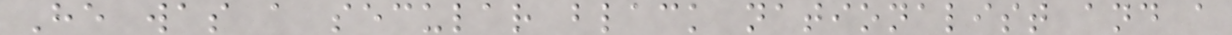He was a secular black nationalist and a
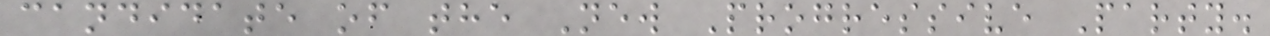candidate of the New Progressive Party.
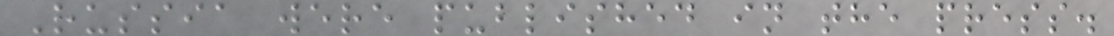Russia were published in the press.
